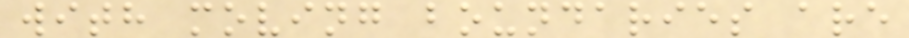with moving boundaries are
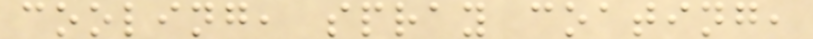cooling, spray coating,
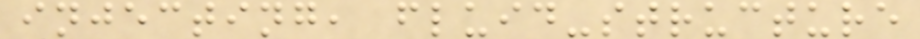injecting, fluid-structure
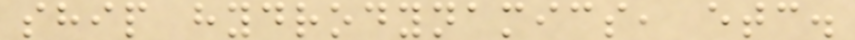ship hydrodynamics, etc.
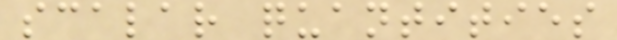scalar quantities
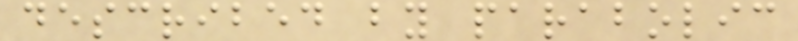described by parabolic
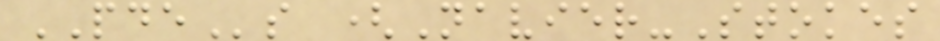PDEs (Navier-Stokes
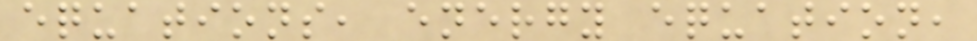equations, energy equation,
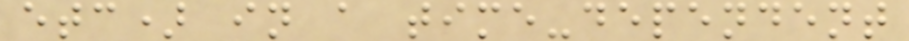etc) in a time-dependent
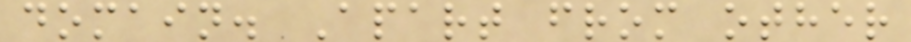domain. Apart from other
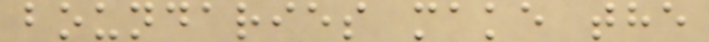boundaries make the
